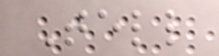Tell
